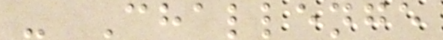- Challenge
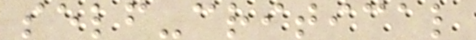self-critical
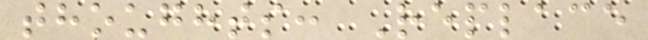thoughts: Replace
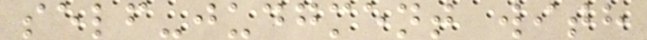self-judgment with
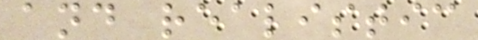and realistic
